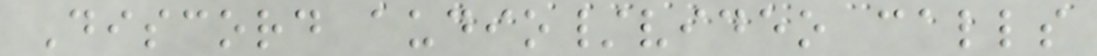Discord audio/video calls
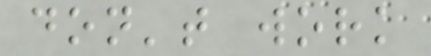don't work
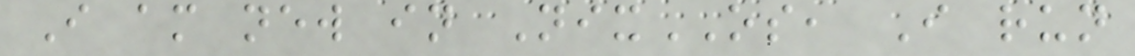I am new in NixOS, I run
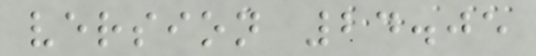version 24.05
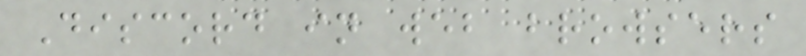Discord in web browsers
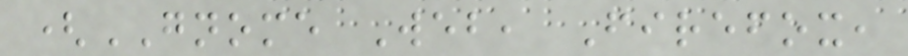(GNOME Web, Firefox,
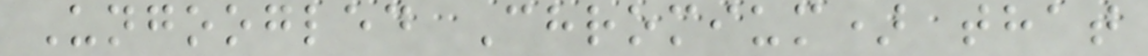Ungoogled Chromium) that
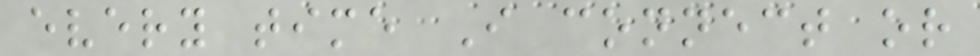every time I connect or
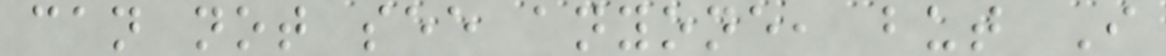can not see anyone, but I
